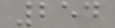254
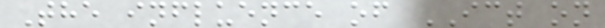The influence of ICT on
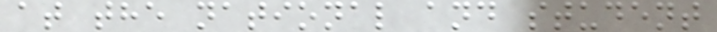at the national and student
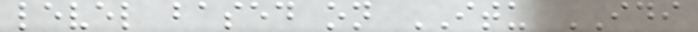level based on ITU IDI
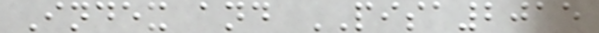Index and PISA2015
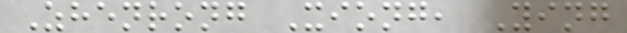Zhenrong Xiong, Ying
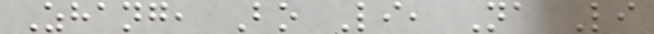Zhang, Bo Li, Na Li
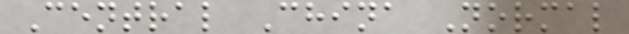Central China Normal
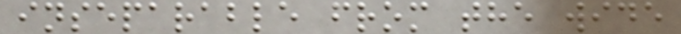inseparable from the wide
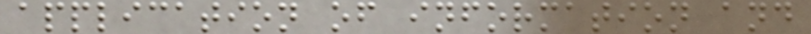application of information and
